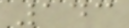143
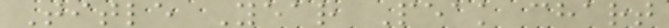Title Year Peak chart
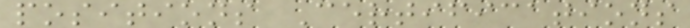positions Certifications
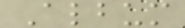Album
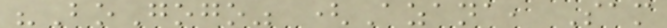"BoGogo" (Azana, Sam
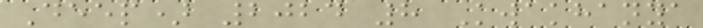Deep) 2024 8 Kwakhanya
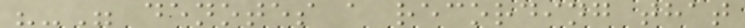"-" denotes a recording that
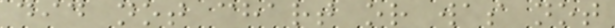did not chart or was not
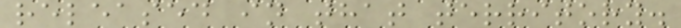released in that territory.
